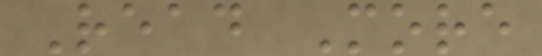Read More
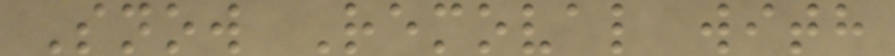Snow Removal with
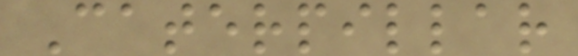Caterpillar
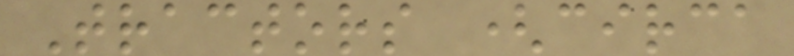Tractors (circa
